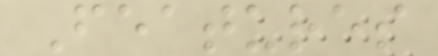Features
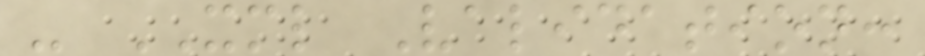- XML Validation:
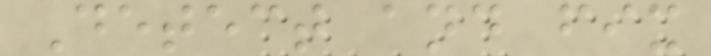Detect and fix
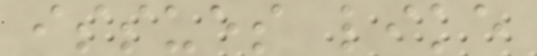issues like
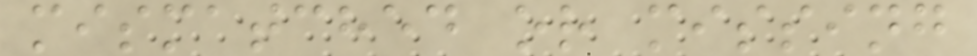mismatched or missing
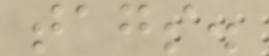tags.
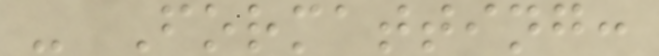- Formatting:
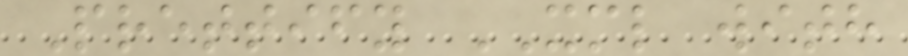Prettify XML with
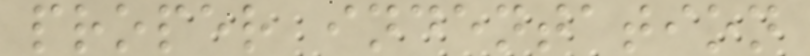proper indentation
